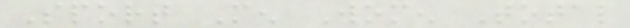Sport Men Women Total
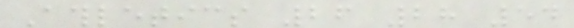Athletics 26 28 54
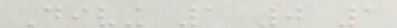Diving 1 0 1
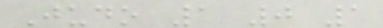Judo 1 0 1
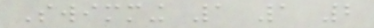Swimming 1 1 2
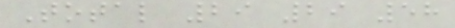Total 29 29 58
